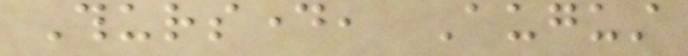Thursday, August
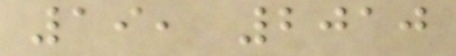19, 2010
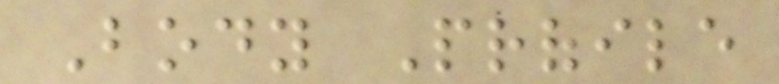Body Profile
